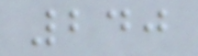240
